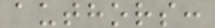authors:
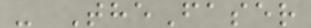- TheFaser
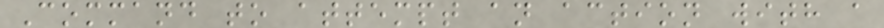Command to attempt an action with a
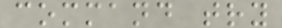command try
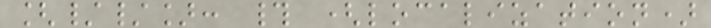[//]: # (localization)
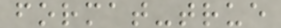format-true
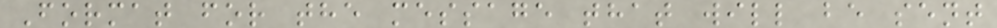Format for the message that will be sent
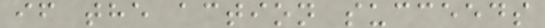if the action succeeds
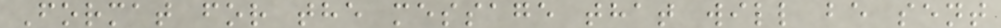Format for the message that will be sent
